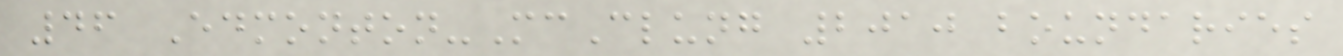46 Edmonton-McClung 2010 boundaries
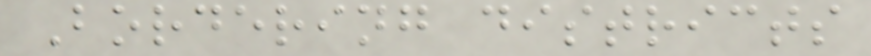Bordering districts
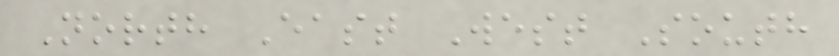North East West South
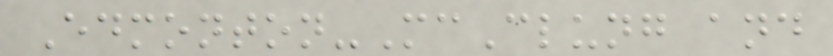Edmonton-McClung and
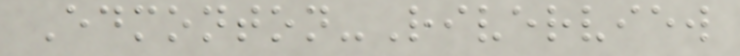Edmonton-Riverview
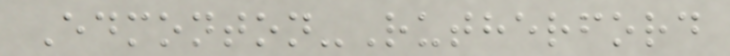Edmonton-Rutherford
